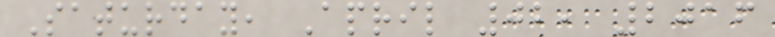Saturday, April 02, 2016
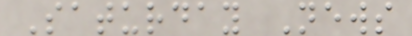Saturday News
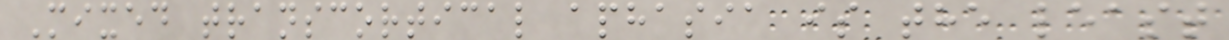Mixed transcortical aphasia is the least
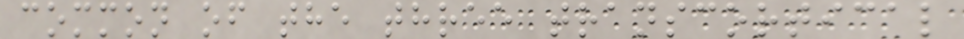common of the three transcortical
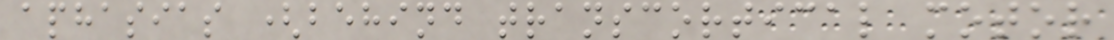aphasias (behind transcortical motor
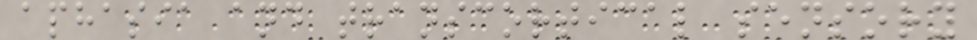aphasia and transcortical sensory
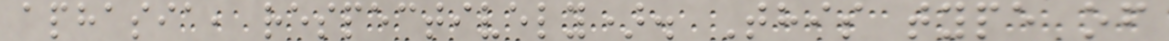aphasia, respectively). This type of
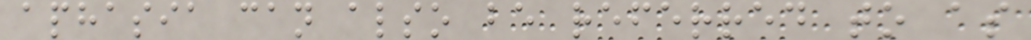aphasia can also be referred to as
